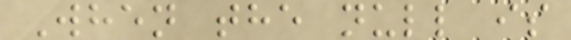When the null is
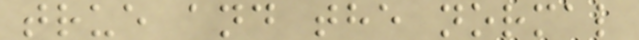true and the normal
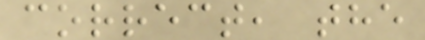correct, the
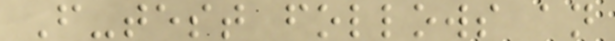F-test follows an
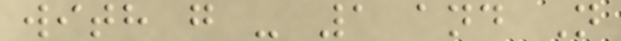with g - 1 and N
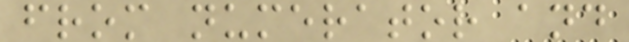from numerator and
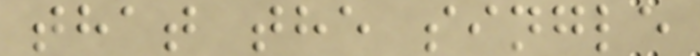that the single
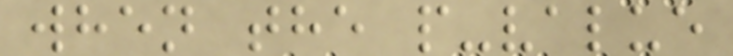when the p-value
